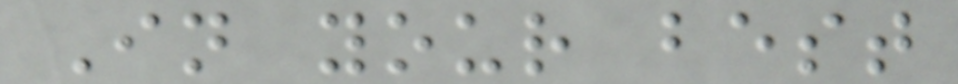In your best
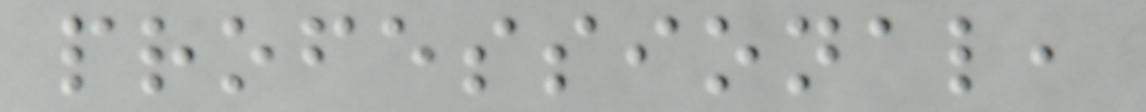professional,
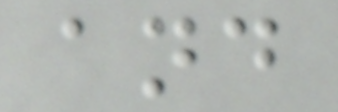and
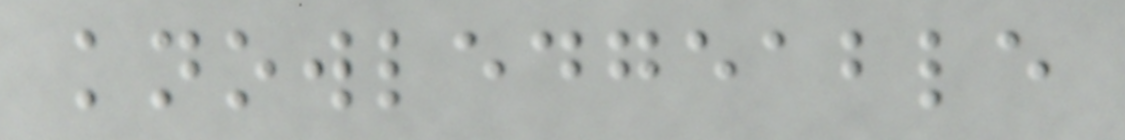knowledgeable
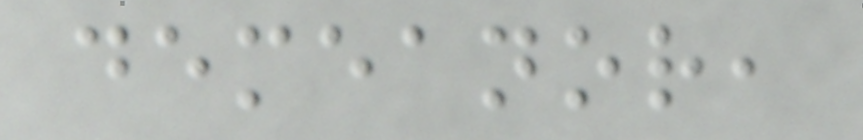demeanor,
